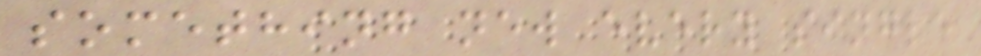something new every single
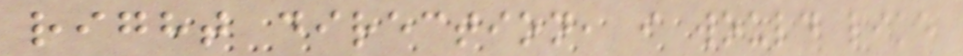right direction, i would like
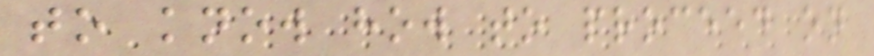to know how to proceed on
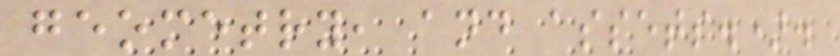geometry, and assets.).
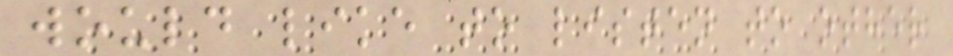would like to listen to other
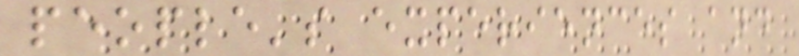people's experiences and
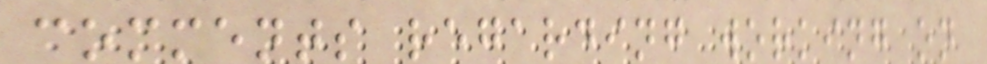comments regarding working on
